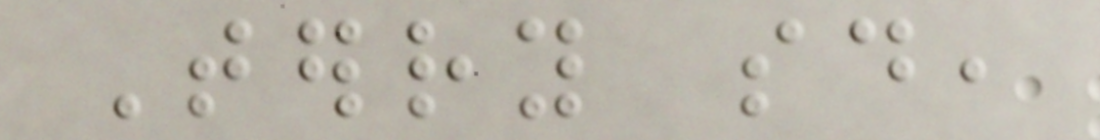Terry said,
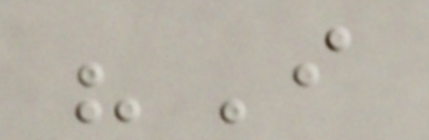"I
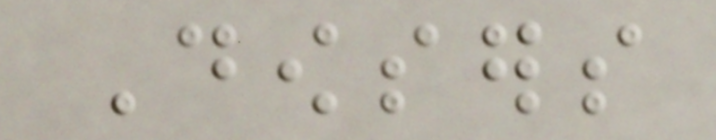Dowsers
